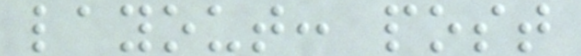layout: post
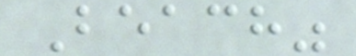Beach"
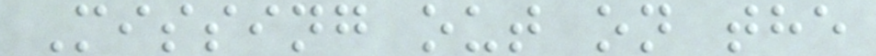Missing out on the
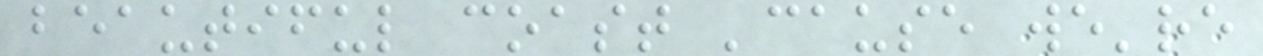beautiful coast 'cause we're
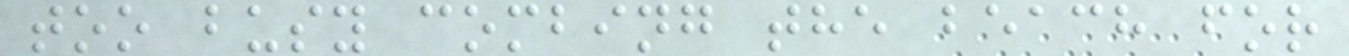too busy combing the beach for
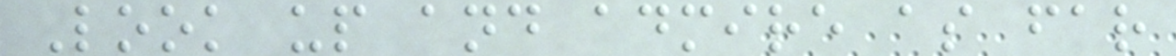Look up and admire as far
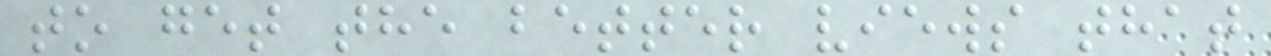to get the better views that
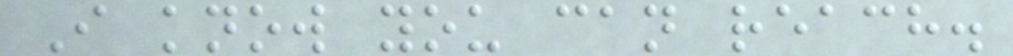I know you can reach.
